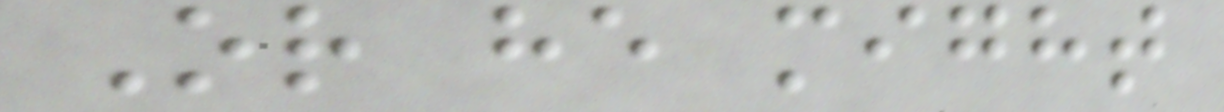Or he might
